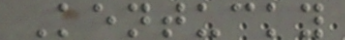Kentucky
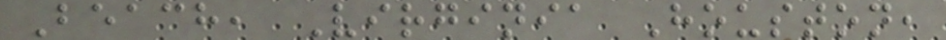Beach, Virginia Houston,
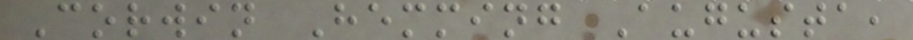Corwin Hemming Augusta,
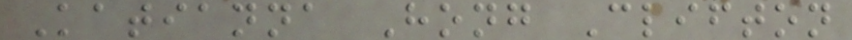Katianna Hong Clifton
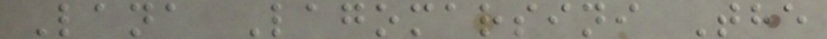Lana Lagomarsini The
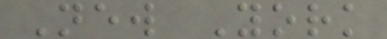New York
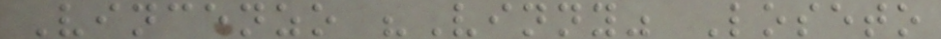Vincenzo "Vinny" Loseto
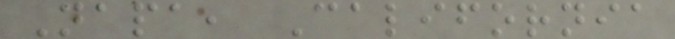Napa, California
